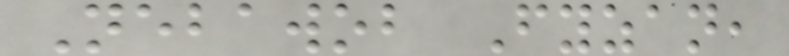Nebawob Fyzan,
